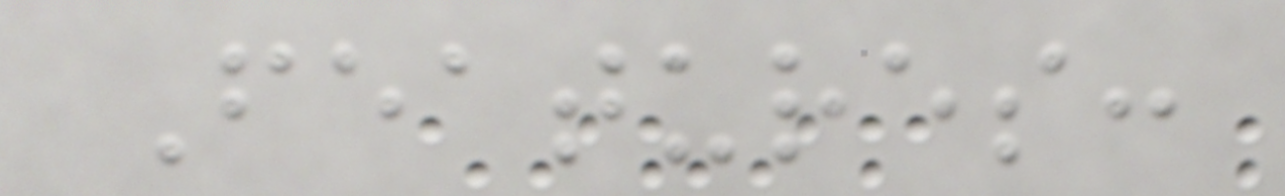Features:
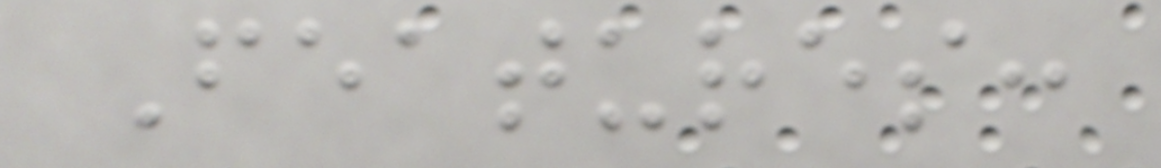Features:
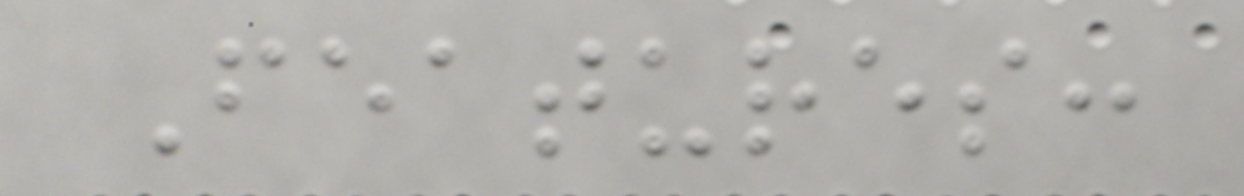Features:
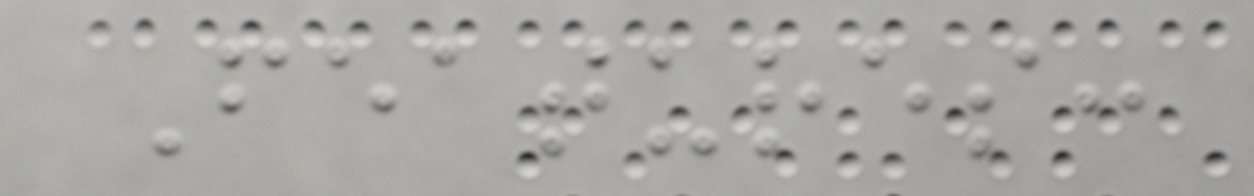Features:
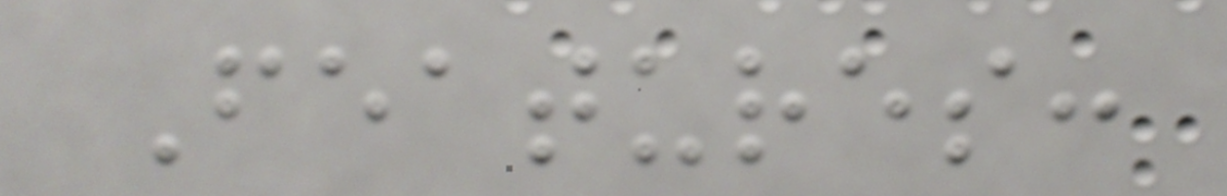Features:
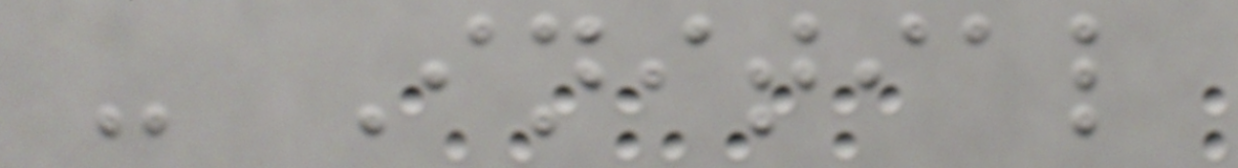- Initial
